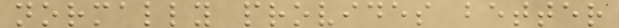normally provides better
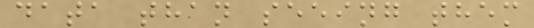data than seeing them
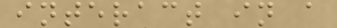interact in a
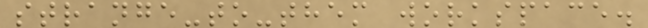strange-to-them workspace.
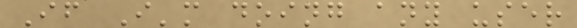If I'm doing any user
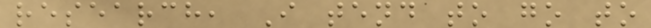research, I tend to go to
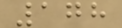178
